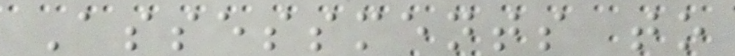Assessments to
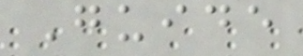Guide
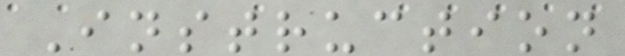Instruction
